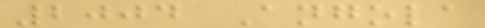2004 Angola
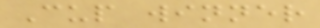Cup winner
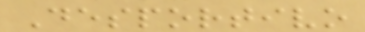Desportivo
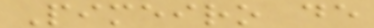Pimeiro de
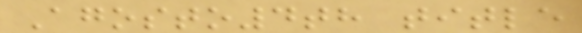Agosto4th title
